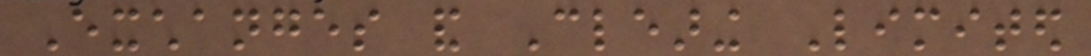Exchanges and Clearing Limited
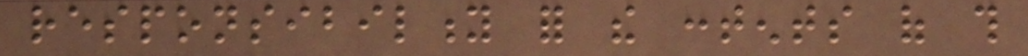responsibility for the contents of this
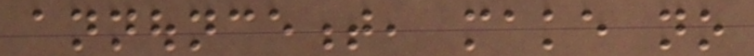announcement, make no
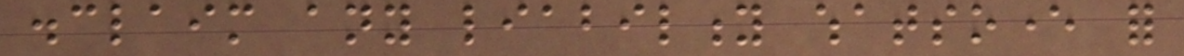disclaim any liability whatsoever for
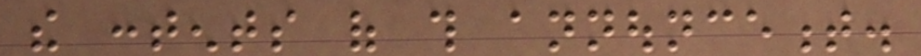the contents of this announcement.
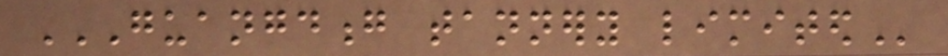GUANGDONG TANNERY LIMITED
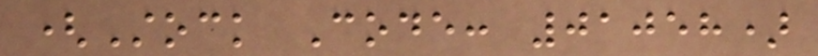(Stock Code: 01058)
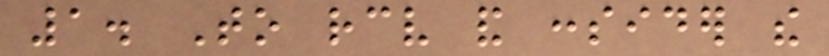1. To receive and consider the
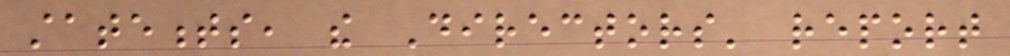statements, the Directors' report
